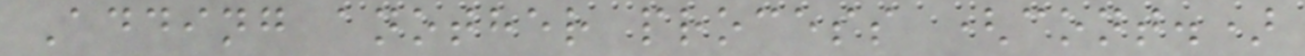Adding another process (cont.)
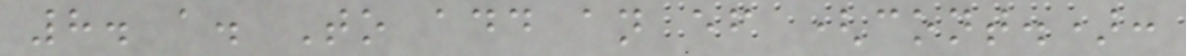8. a. To add an ef (cont.):
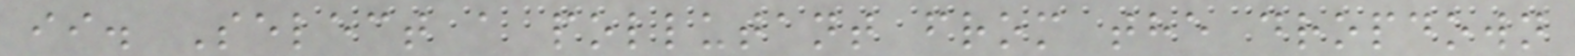ii. Select a pollutant from the dropdown
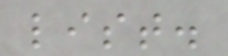list.
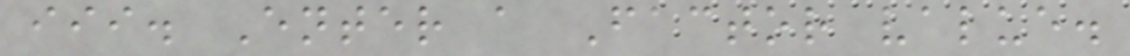iii. Enter a Factor value.
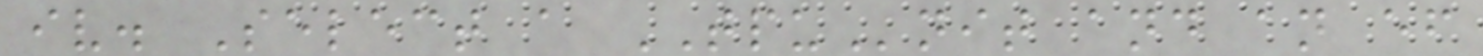iv. Select a TPUnit and an ef
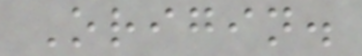Origin.
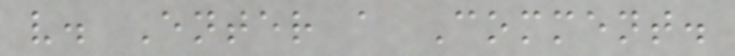v. Enter a Comment.
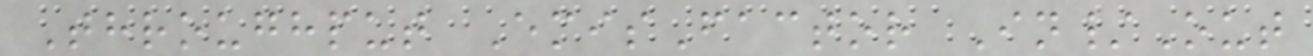Throughput EmisFactor In/Out
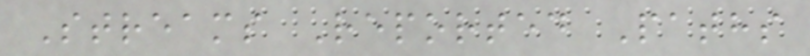Streams Reported Paths
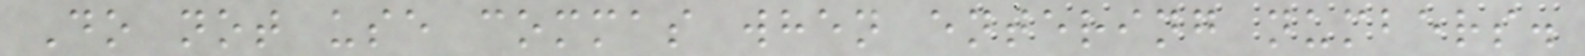Do not use commas when entering numbers.
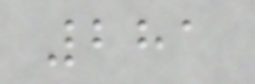281
